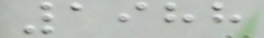1988
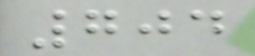704
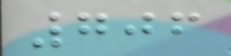706
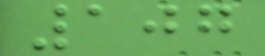107
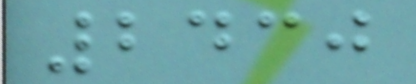2430
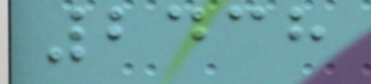2438
